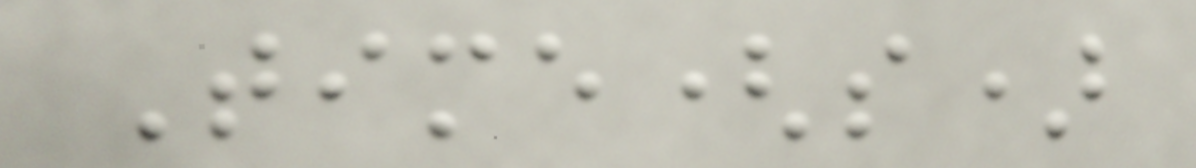Time(s)
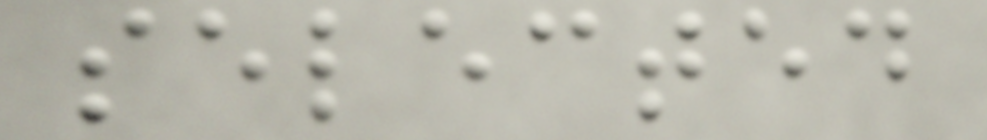selected
